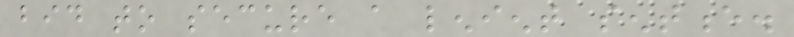bid to secure a lenient sentence.
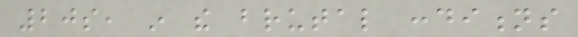20s, in the brutal conditions
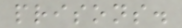prisons.
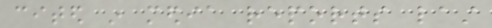cited in media reports last
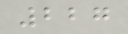227
